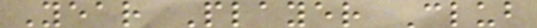Year Player Club
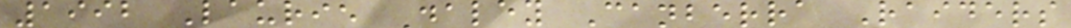1992 Laurie Daley Canberra Raiders
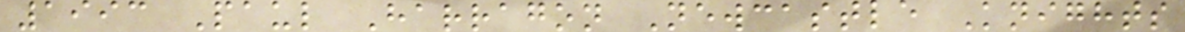1993 Paul Harragon Newcastle Knights
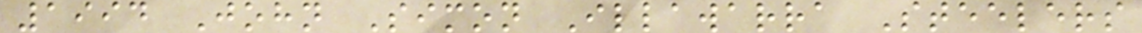1994 John Simon Illawarra Steelers
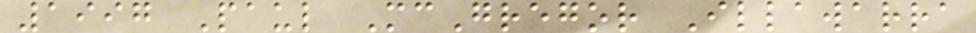1997 Paul McGregor Illawarra
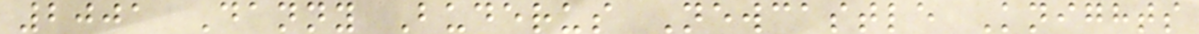2001 Danny Buderus Newcastle Knights
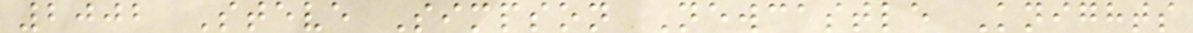2002 Steve Simpson Newcastle Knights
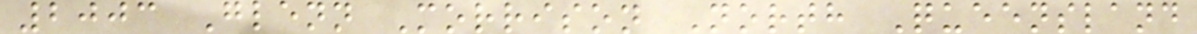2003 Glenn Morrison North Queensland
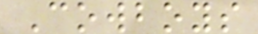Cowboys
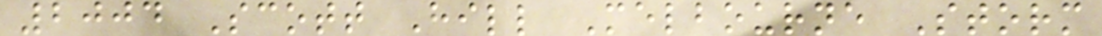2004 Scott Hill Melbourne Storm
